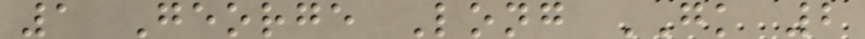1 George Long GK 2
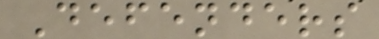Defenders
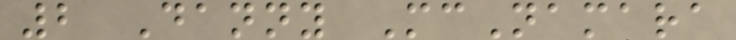2 Danny McNamara
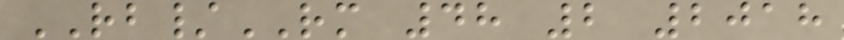RB/RM 48 2 2018
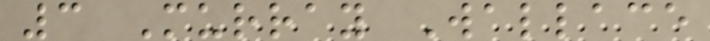3 Murray Wallace
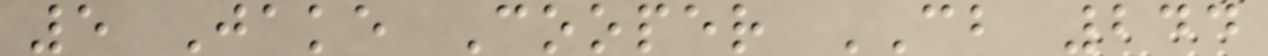5 Jake Cooper CB 244
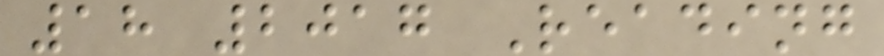18 2017 Reading
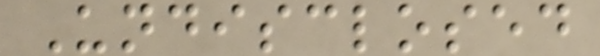Undisclosed
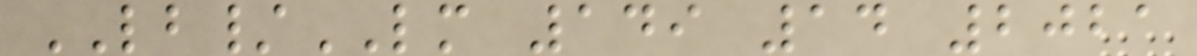LB/LM 149 14 2021
